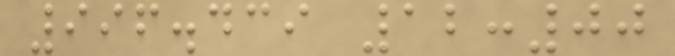996.439 12:00
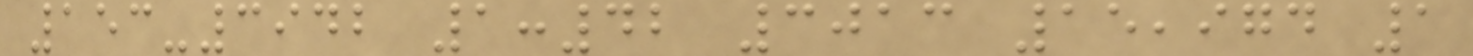153-3942 1:42 3013 15,974 1
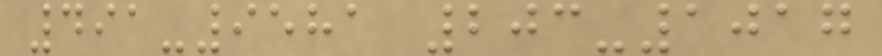491-9581 203-1017
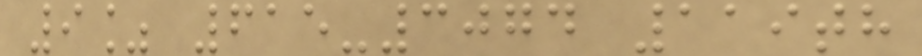9% 615-3074 119th
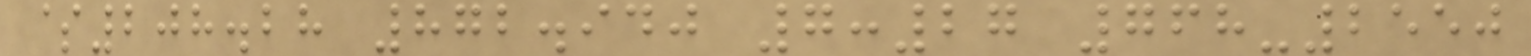$208.28 872.940 7:27 768-2550
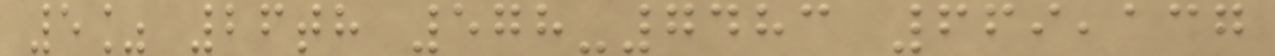5% 26th 578-7483 669,137
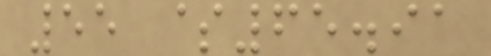55 $65.91
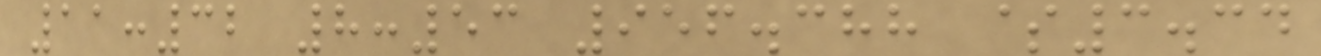11:32 8:53 956.388 $3.34
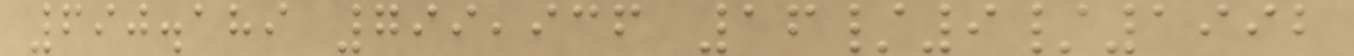690.189 799,936 16/9/1992
